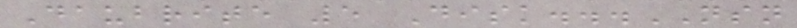Daubrite 5 Disk...NSN
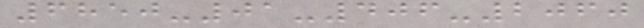6850-01-406-2060
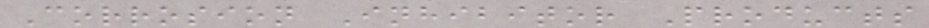Corrosion Inhibitor Products
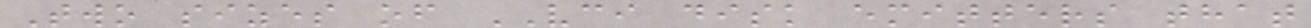Two sizes of VCI disk emitters that
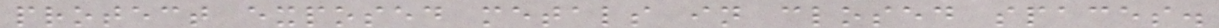protect exposed metals in closed spaces.
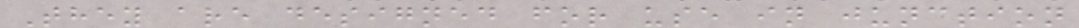They are designed for use in junction
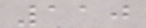110
